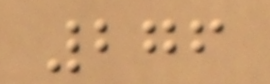276
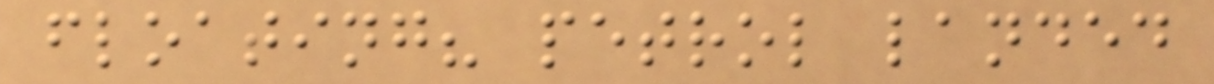floating? petrol landed
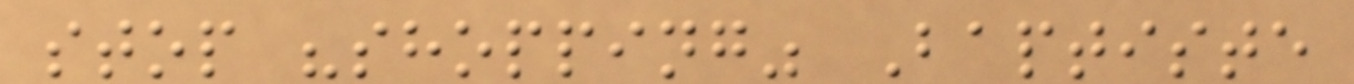stop "shopping" Baptiste
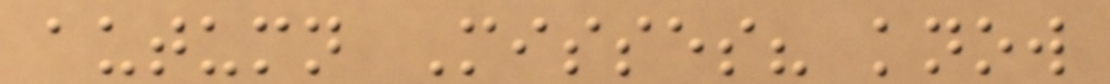autumn Misses? know
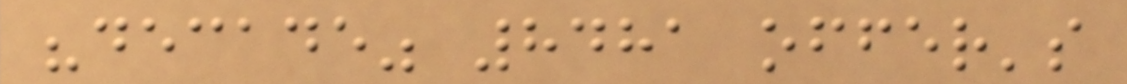"decade" 8481 offer's
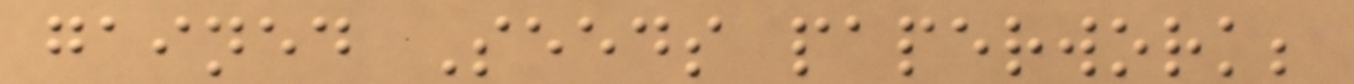gained Seeds paperwork;
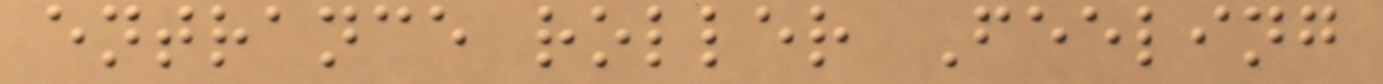entrance roller Feeling
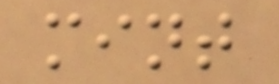mint
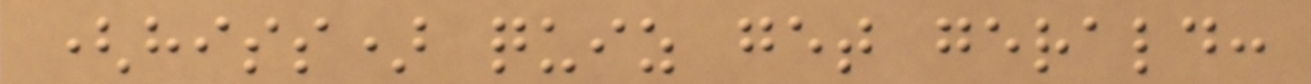(hiss) quiz get gerald:
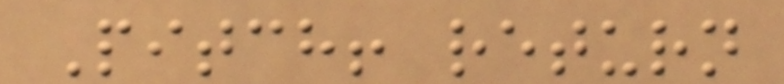Pitch! return
